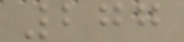277
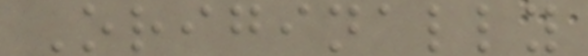Originally
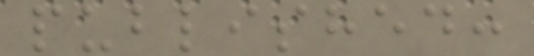published:
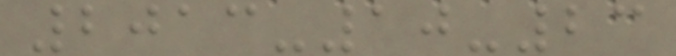2013-10-23
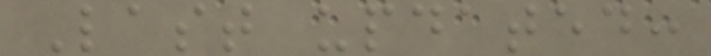Last updated:
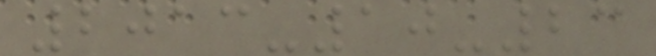2013-10-23
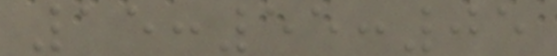15:55:05
